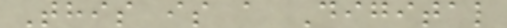This is a Digital
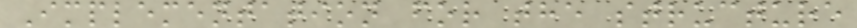Implementation for the structure
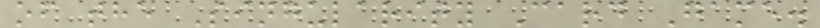of the Singularity Card Game.
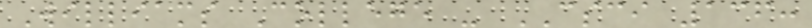Williams College - CSCI 136:
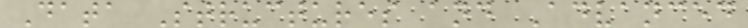Data Structures and Advanced
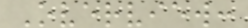Overview:
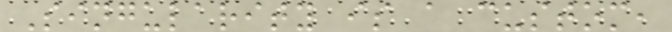Singularity is a custom,
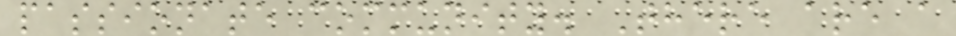passionate community. There are a
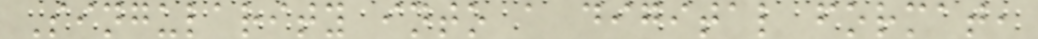Singularity into a digital format,
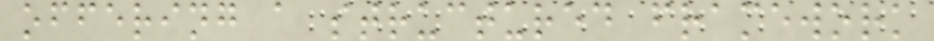offering a structured framework
